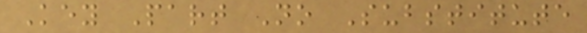Key Part No Substitute
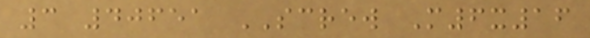3 40651 SCREW M6x16
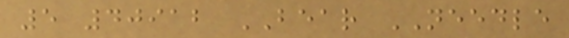5 40912 BEAR NEEDLE
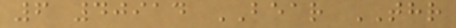6 40914 BEAR THR
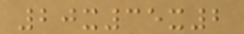20x35x2
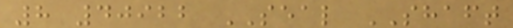8 40922 SEAL SHAFT
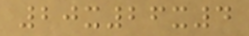20x26x4
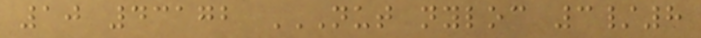10 43172 NUT NYLOC 3/8
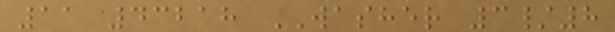11 43218 WASHER 3/8
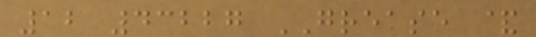12 43227 GREASE &
